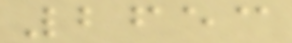2653
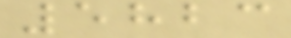5823
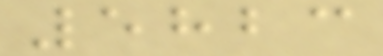5823
